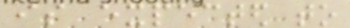is expected to
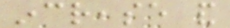increase and
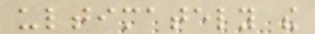ultimately the
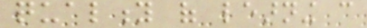quality of learning can
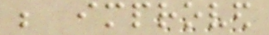be improved
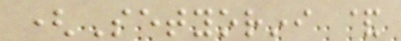(Setyorini &
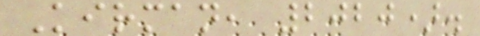Kirman, 2020).
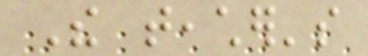The teacher's
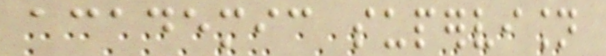academic supervision
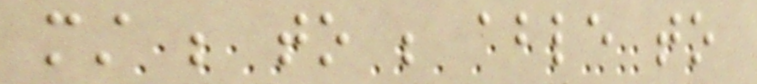must be to be able to
